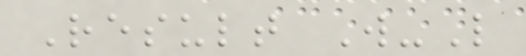Result W-L
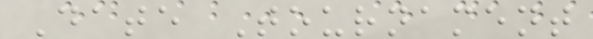Date Tournament
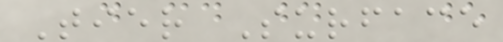Tier Surface
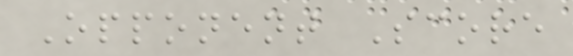Opponent Score
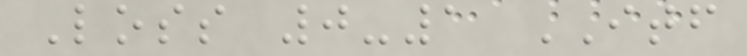Loss 0-1 ITF
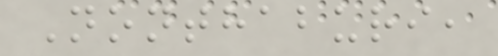Nonthaburi,
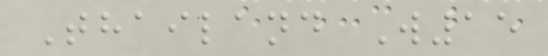Thailand W15
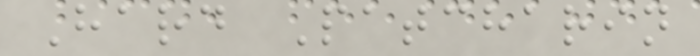Hard Patcharin
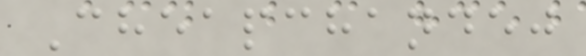Cheapchandej
